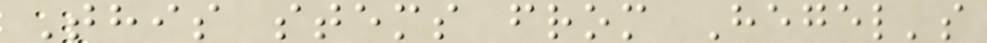This stems from Hegel's
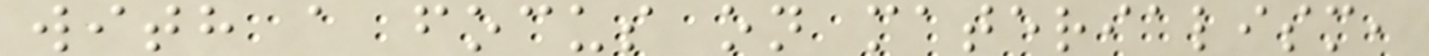with a focus on materialism,
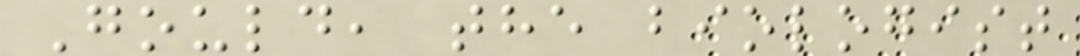Gould, the biologist
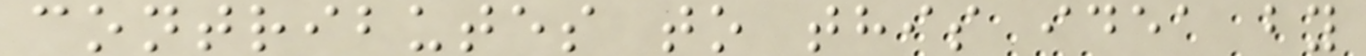contributes to this idea by
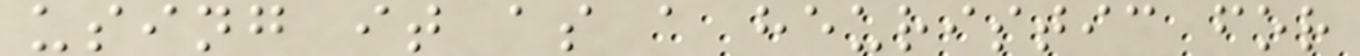using it as a heuristic for
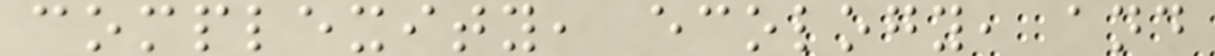complexity, ecology, and
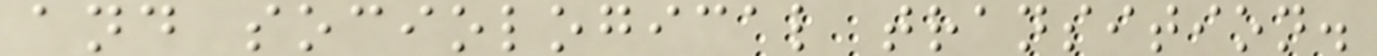and sociological transition.
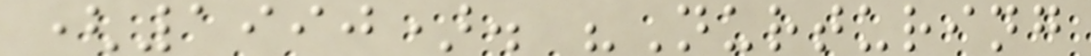(1990). "Nurturing
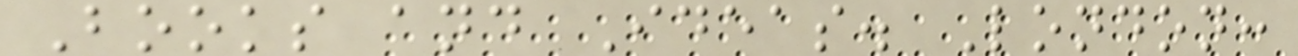Books and Ideas. London:
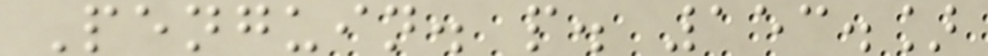Penguin. p. 153.]
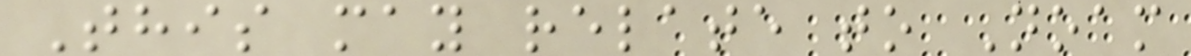This may relate to Noam
